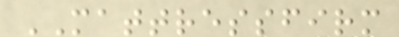MATTRESSFIRM
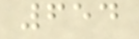654
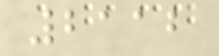2112
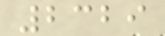2329
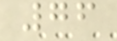76
